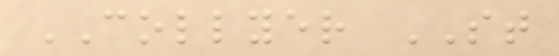COLLYER ST
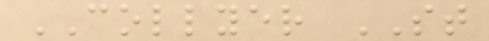COLLYER ST
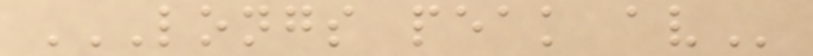LONGS PEAK AV
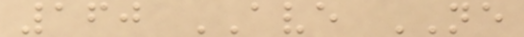160 AVE NE
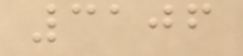3106
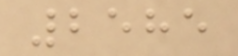2585
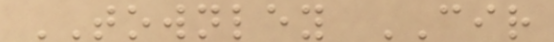TOWNLEY CIR
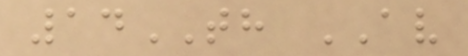14TH AV
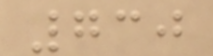730
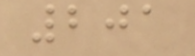201
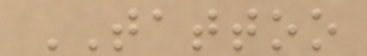TATTOO
